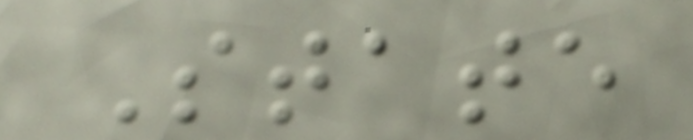State
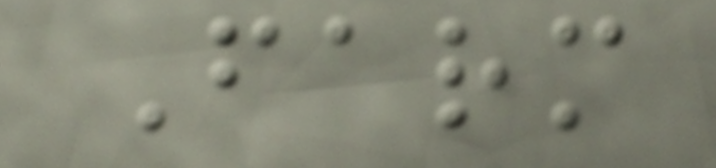Farm
